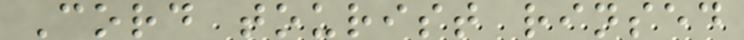Cord tourist rinsed
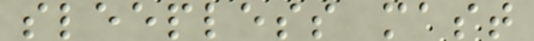sleepless mast
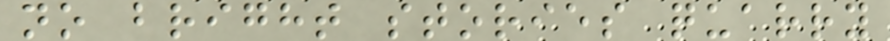no bright stories quarry
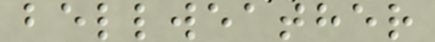bellweather
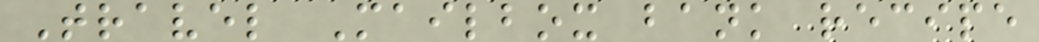Travel Mailbox bank recipe
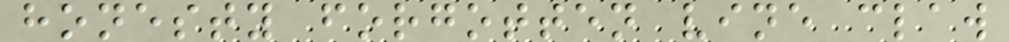honesty forgotten vine claw
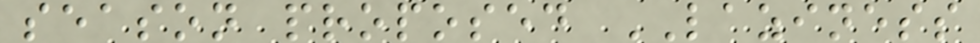season proposed LAZINESS
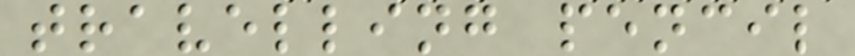travelling pencil
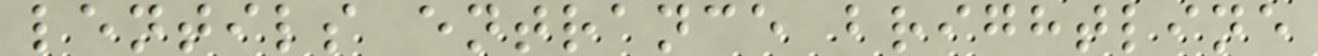lentils entrance brightline
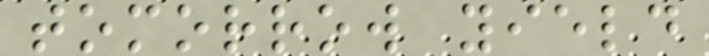tomorrow yield
